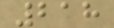218
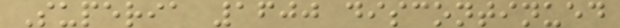Superia 1600 discontinued
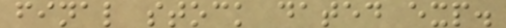final stock dated exp.
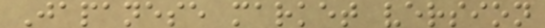Japanese market version
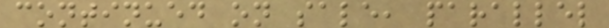continued on sale, parallel
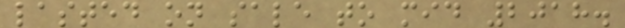lasted on sale to mid 2018.
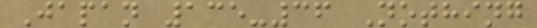Japan 135-36 Nothing
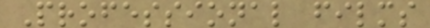Professional films
